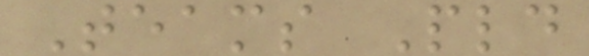Teams Pld
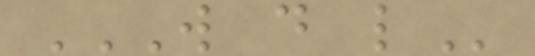W D L
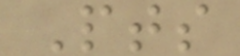Pts
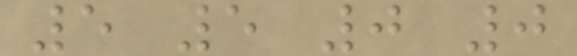5 5 0 0
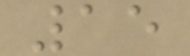15
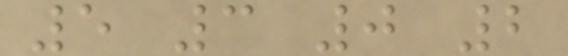5 3 0 2
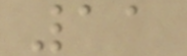11
